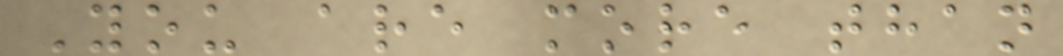You are more than
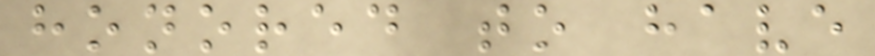honored to have
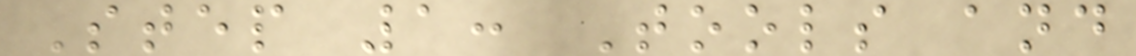Step 1: Tools and
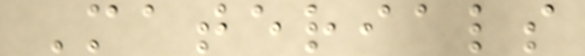Materials
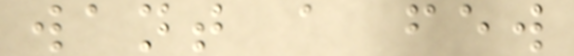want a few
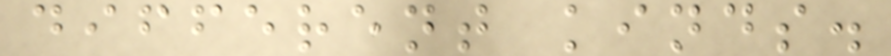different kinds.
